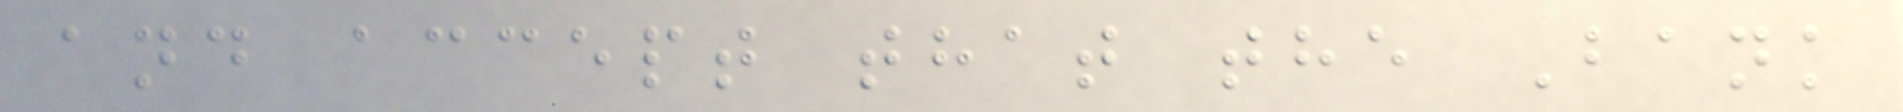and accept that the Bank
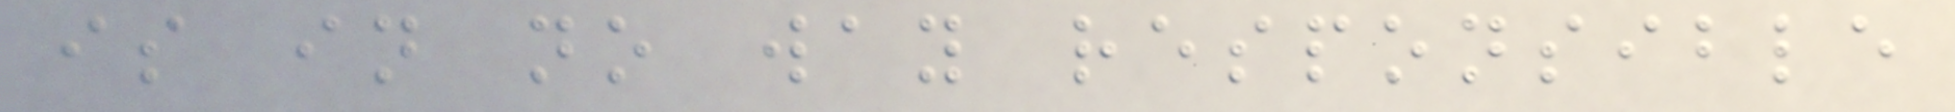is in no way responsible
